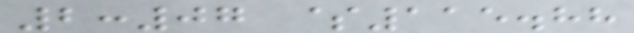2:07 $115.88
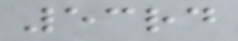53rd
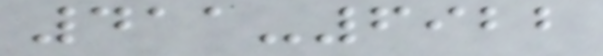411-6922
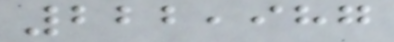222,987
